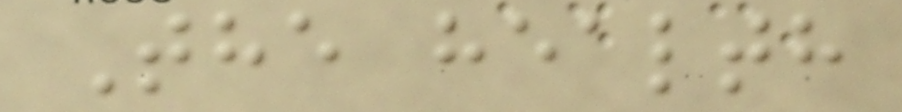The health
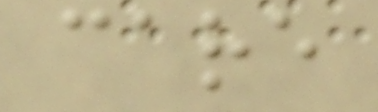care
